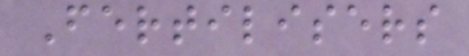Fertilisers
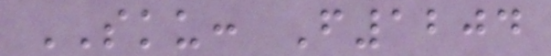SKU: F1204
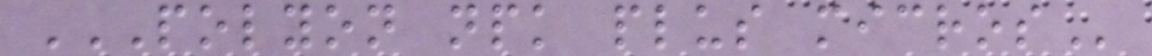POLYON NPK PLUS MICROS
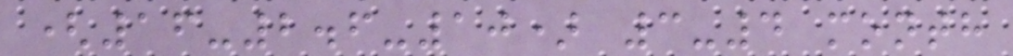(16-2.6-10) 3-4 month
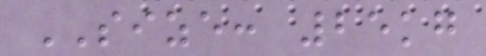SIZE: 25kg
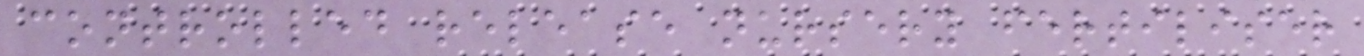controlled release nursery fertiliser
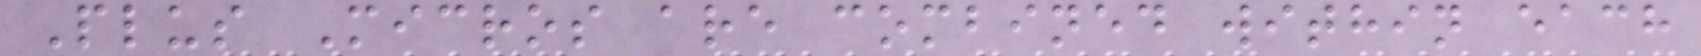Plus Micros are combined within each
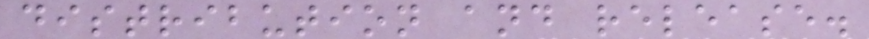distribution and release.
